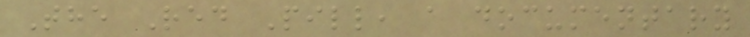The Red Pill, a documentary
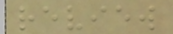review
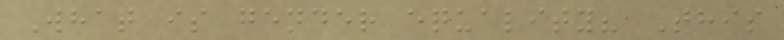What is gender equality? This
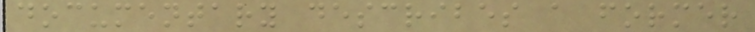documentary describes a former
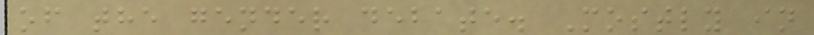of the gender debate. Mostly in
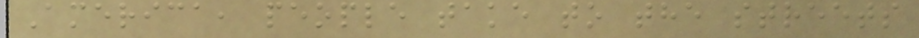America, people take to the streets
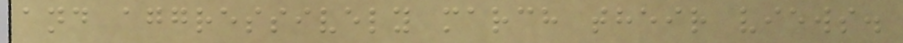and aggressively march their views.
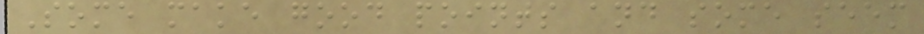Some make good points and some seem
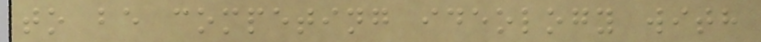to be competing ideology with
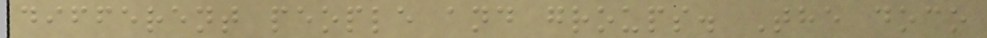different people and groups. The doco
